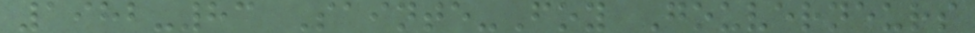1982-83 Sainte-Foy Gouverneurs
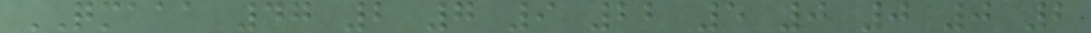QMAAA 47 2 7 9 22 5 0 0 0 2
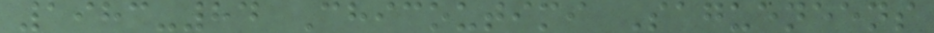1983-84 Chicoutimi Sagueneens
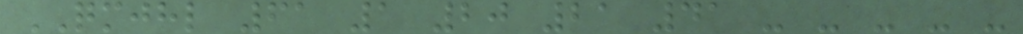QMJHL 61 1 20 21 41 - - - - -
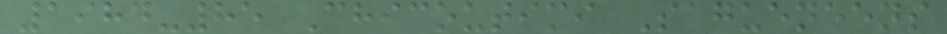1984-85 Chicoutimi Sagueneens
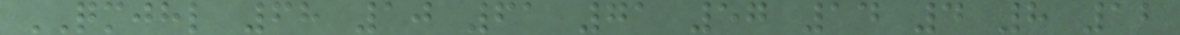QMJHL 68 10 61 71 57 14 4 8 12
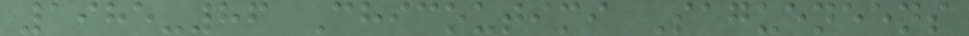1985-86 Chicoutimi Sagueneens
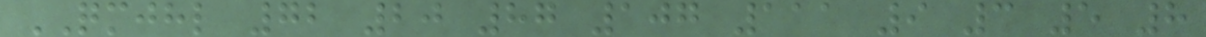QMJHL 72 20 87 107 111 9 3 5 8
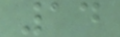14
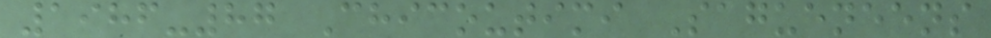1986-87 Chicoutimi Sagueneens
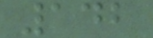142
